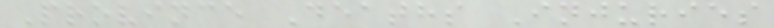Province Deaths Injuries
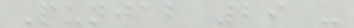Punjab 29 -
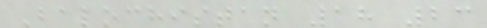Balochistan 18 23
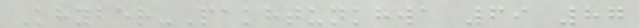Khyber-Pakhtunkhwa 69 87
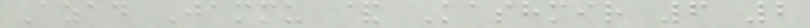Azad Jammu & Kashmir 6 2
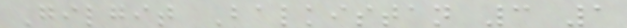Gilgit Balkistan 3 1
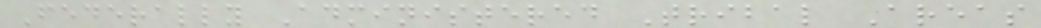Federally Administered Tribal Areas
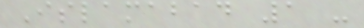Islamabad 1 -
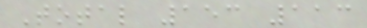Total 153 113
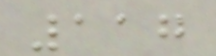117
